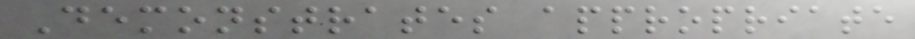Demonstrates appropriate
